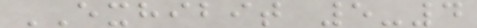EXHIBIT 5-4
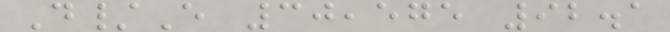D/E 30,575 92.1
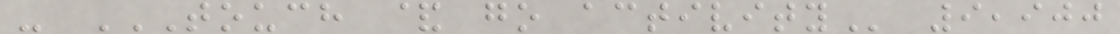- TOUCH & GO ACTIVITY 9,900
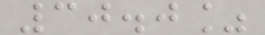30.0%
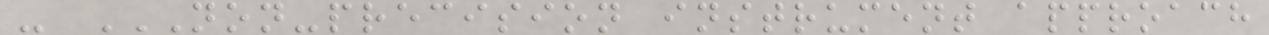- NON-PRECISION INSTRUMENT APPROACH
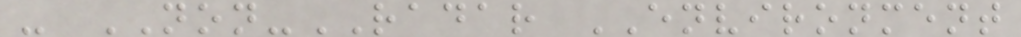- NON-RADAR ENVIRONMENT
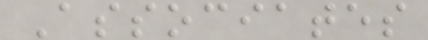Associates
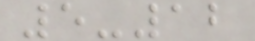5-12
